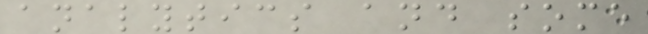analytics and some
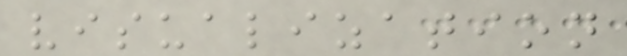visualization
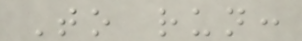To run:
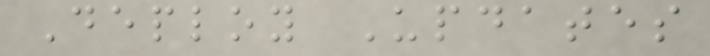Deploy Updates
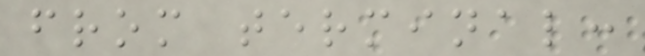from terminal:
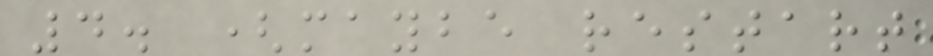4. (maybe restart
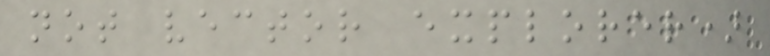not vector explorer)
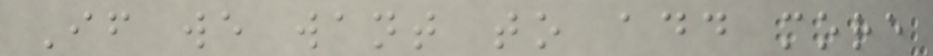If we want to add more
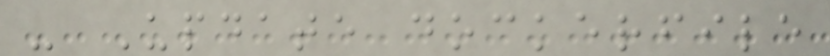- Update dockerfile
